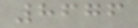8676
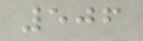506
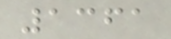1361
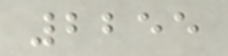2255
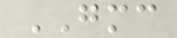GMC
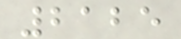2125
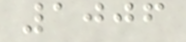1006
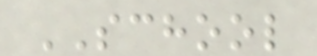SCHOOL
